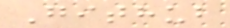Github
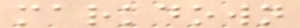markdown
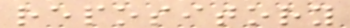repository
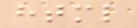html
